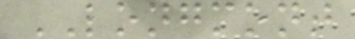LONGMONT
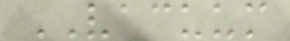VACUUM
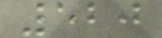520
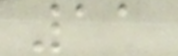11
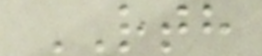RTH
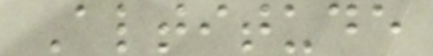Altitude
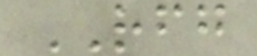RFG
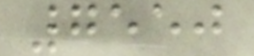7550
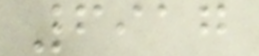6917
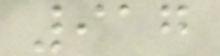917
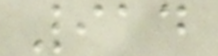914
